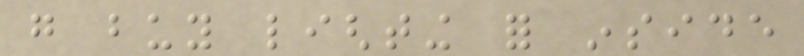go buy lighting for inside
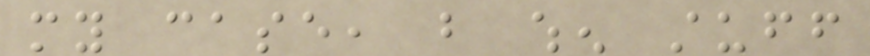my case, but when stuff
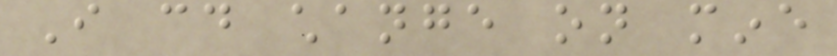I could change on mine
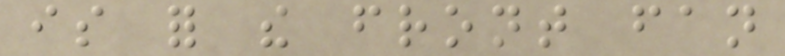is for the front fan
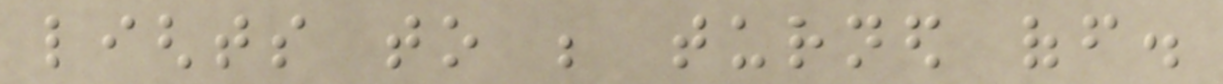lights to be turned off.
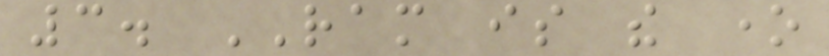3. RAM is the one
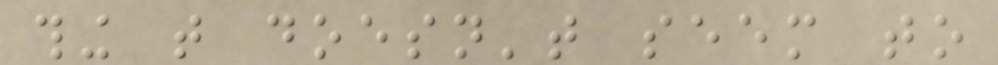thing that doesn't seem to
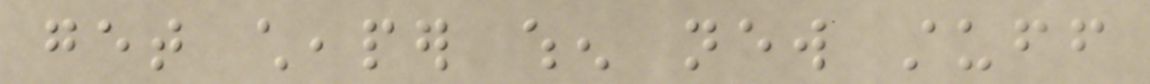get cheaper when new stuff
